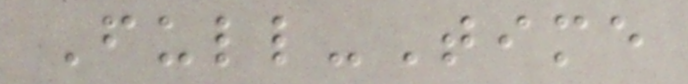Full-Time
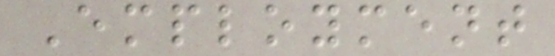Employment
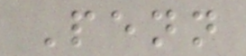Penn
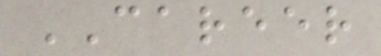CAREER
